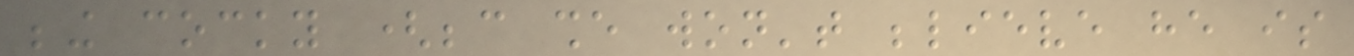being cocky (because she won't believe he is
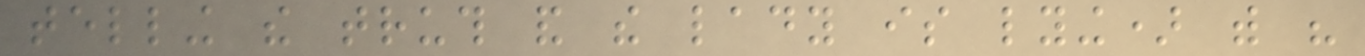telling the truth and the lady is lying) with his
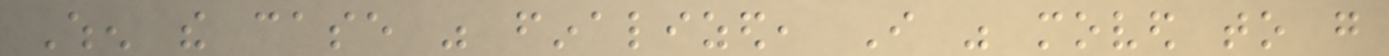When the case was finalized, I was moved to go
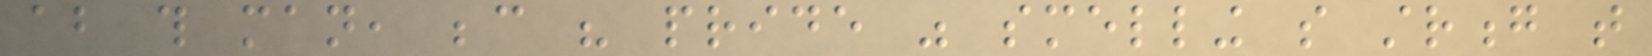about this man, because his pride was smelling so strong that
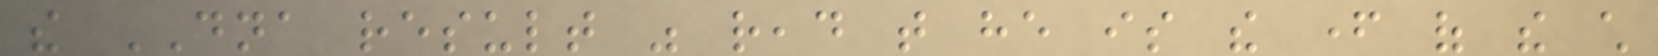the DNA result was read that he is the father of the child
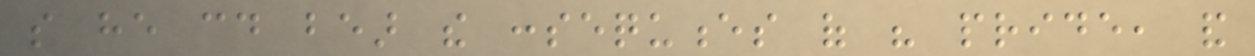so he could bear the consequences of his pride, and
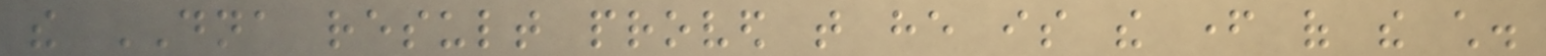the DNA result proved that he is the father of the child.
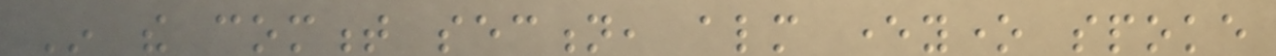In the comment section, almost everyone spoke
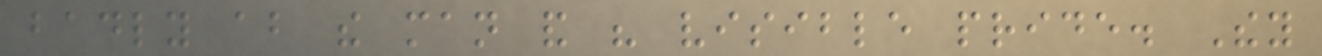badly about the man and his visible pride. They
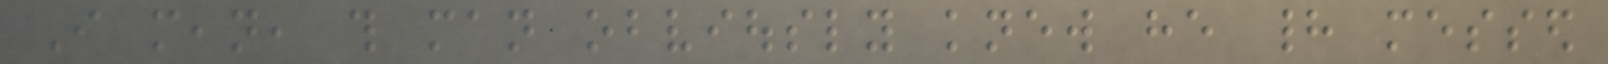I mean, this man obviously knew he had messed
